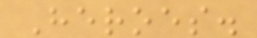Heroes.
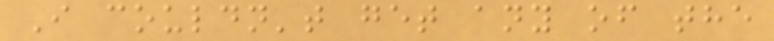I couldn't get any of the
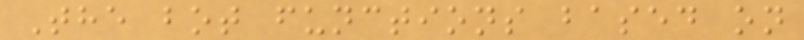The bot functions based on
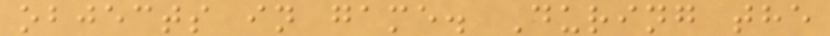objects in game. During the
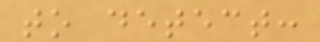to detect:
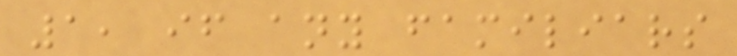1, if any familiars
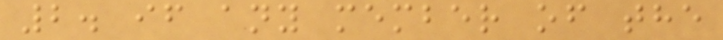2. if any member of the
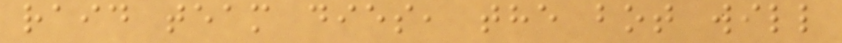raid team dies, the bot will
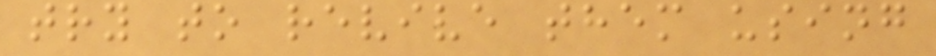try to revive them using
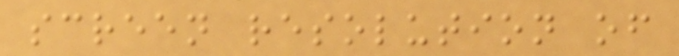screen resolution of
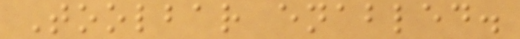Toolbar enabled.
